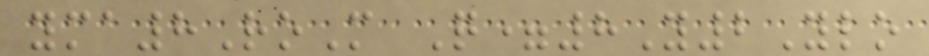yma8RoM Q=8Y2Ylo
